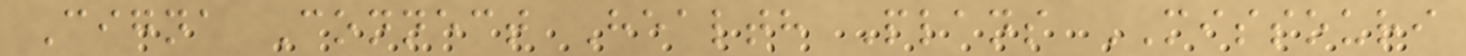Cigna Connect Health Plans MISSOURI
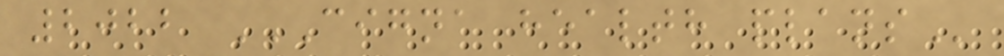2022 CIGNA HEALTH PLANS
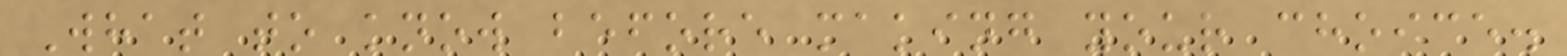What to know before making your choice.
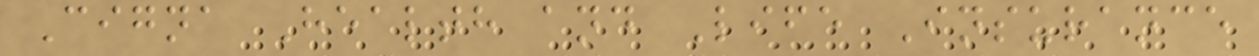Cigna Health and Life Insurance
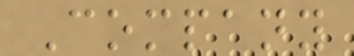Company
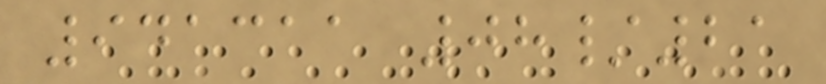941311 08/21
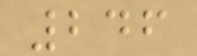246
